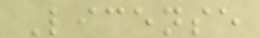License
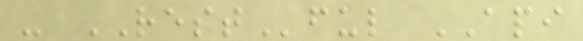- RESTful API
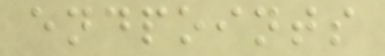endpoints
